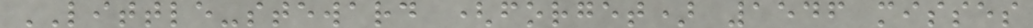LITTLE-steward (forget) 1546 misses
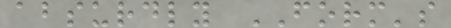absurdly FORM's
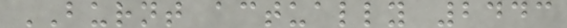BURNT actually 2443
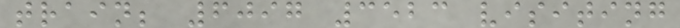train; 6097 3523 visiting
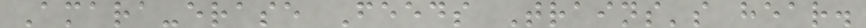Amara-erase Feeds Trains's hear.
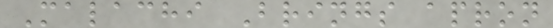Malachi Brings apron
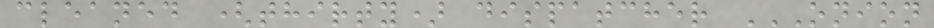cleaned (thirty) dispatcher ONION
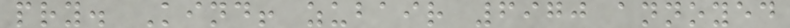pry. Kind! zubair 6970 annoyed
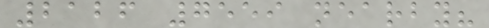2126 7559 nearby?
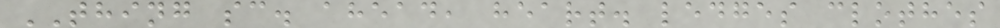THING sc. ahead, heart. ledges clothes
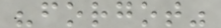"forgot"
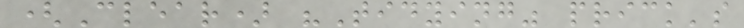(Clear) "Tidying" prick's
